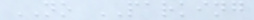NO PARKING
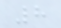8
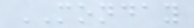MONDAY
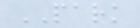PARK
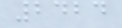2424
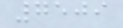7509
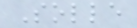Solle
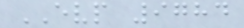EVP 9784
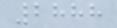2888
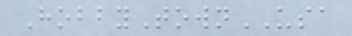HobbyTownUSA
